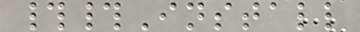##Install
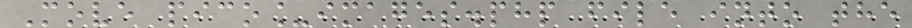Move pico_images.php file into the
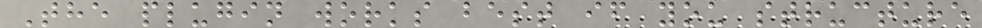The plugin works best if you structure
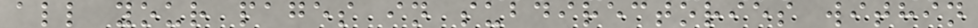all your pages in subdirectories within
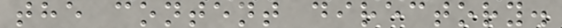the content directory.
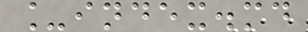_index.md
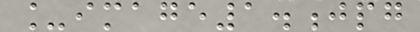_image1.jpg
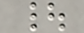|
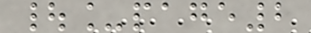|_page2
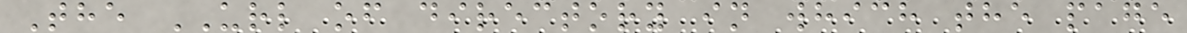The URL of directory in which the page
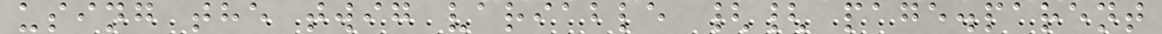using the twig variable {{ page.parent
